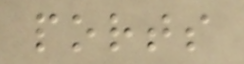ports
